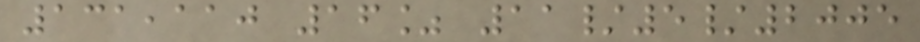131,110 16% 11/5/2005
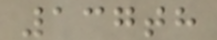137th
